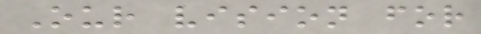Our vision for
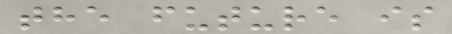the future is
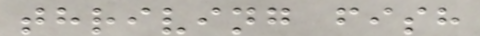thriving fish
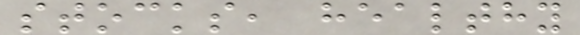stocks, healthy
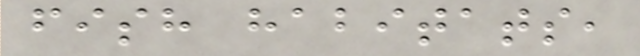fish habitats,
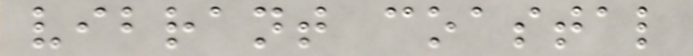vibrant coastal
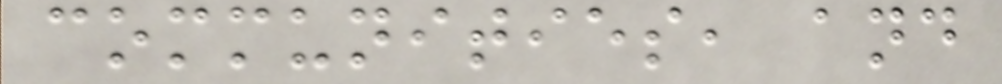communities, and
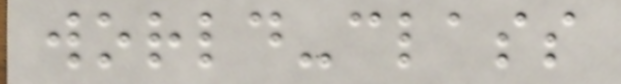world-class
